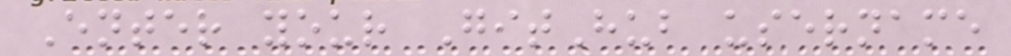Enter your GitHub username
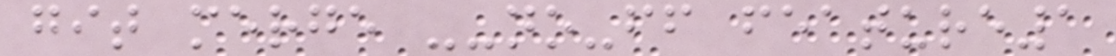git merge --no-ff feature1
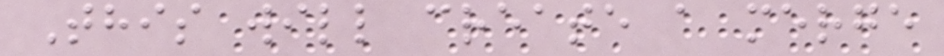This will create a merge
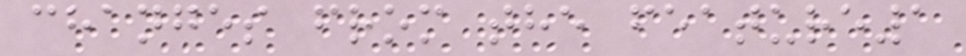changes from the feature1
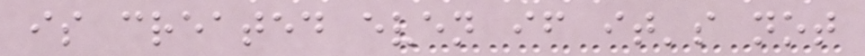is created even if it's not
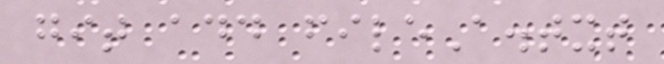git add fileA.txt
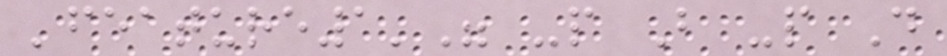'feature1'" -p B -p D
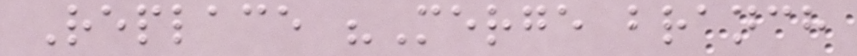Replace "Merge branch
